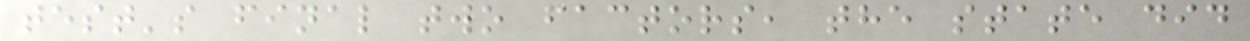test's final two factors, the state did
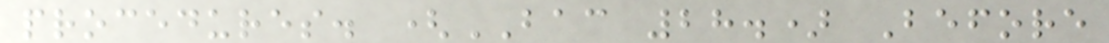procedures. (BAC 28.) Before
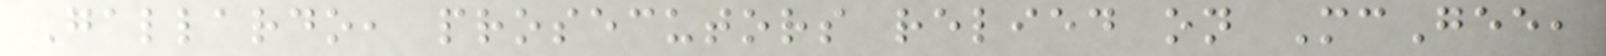Gallardo, prosecutors relied on McGee,
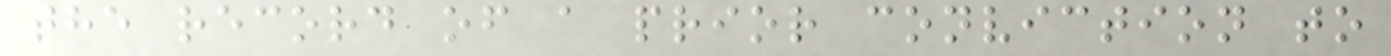the record of a prior conviction to
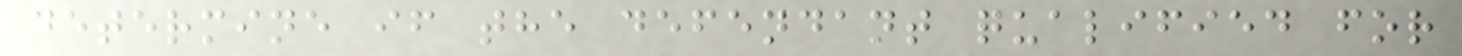determine if the defendant qualified for
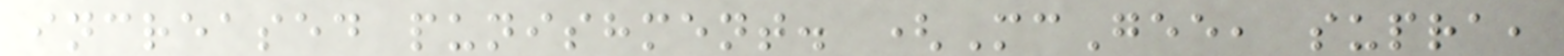increased punishment. (McGee, supra,
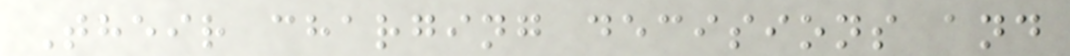Their charging decisions and
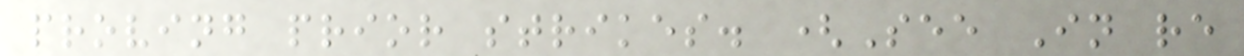proving prior strikes. (See In re
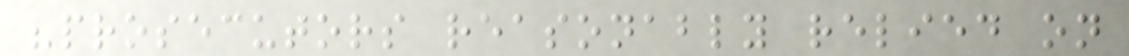"prosecutors reasonably relied on
